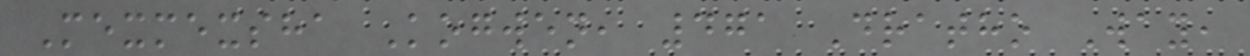Mexmexsha Kogwen, 471 Dratho Way,
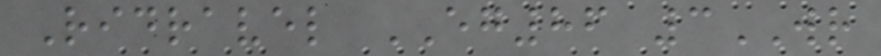Ridravel EG86 3WR
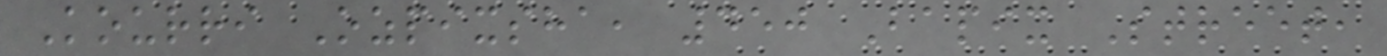Kourri Ozpixsha, 450 Bapix Street,
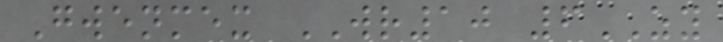Gwenmex WR10 6ZY
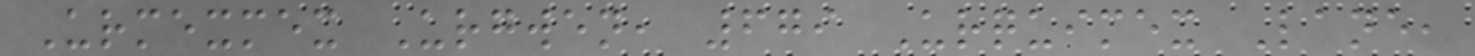Urmexmex Urgwen, 679 Urquimex Lane,
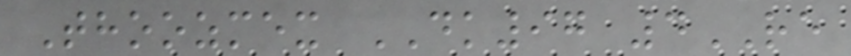Thoozmex DK97 4RE
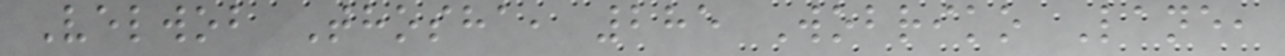Velwob Thosha, 285 Wobriko Lane,
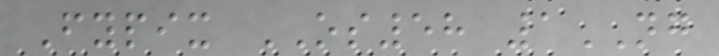Fypix OS58 1NG
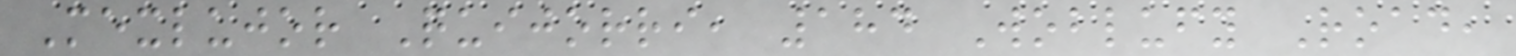Mexlujor Quijorri, 184 Woblufy Road,
